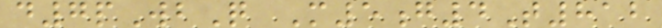d7pWbQ M5g4T812
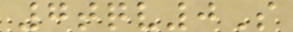7tqv0S
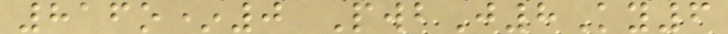816o*0 PwbJ8Ky6
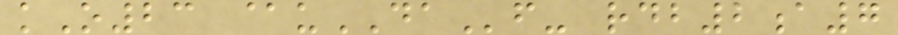kO23 @uDAf- rdb2a7
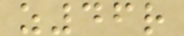z46r
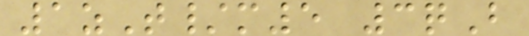1zT/m5 3qB
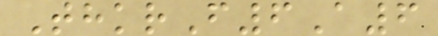ThkrF6A6
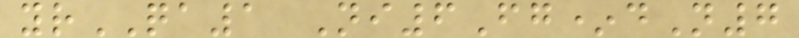yrQA1 Ni6Fg*dN7
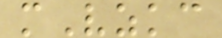mVzkc
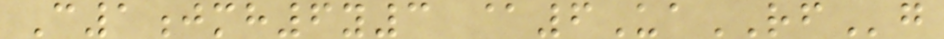C1jmh6y3 @6UaRFg
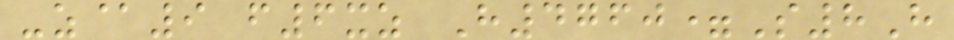-z@9 f6xz H4760=S8H
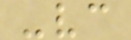-vc
